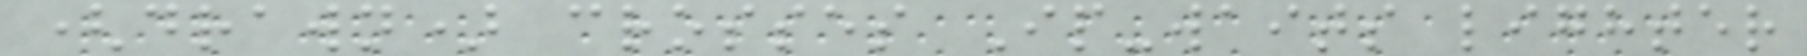(drawn) crosses Ip-waits lighter
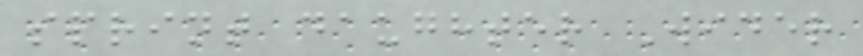sprint daughter Wider
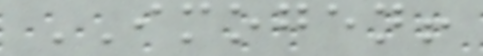IMOGEN!
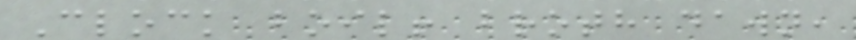Clock boil! broth dawn,
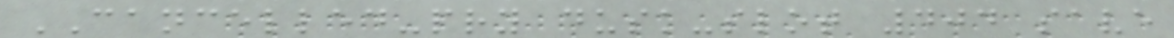CANCELLED-pry dusk-slot 404 save
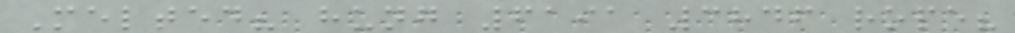Melted? hung 6191 3846 rope?
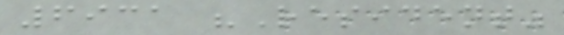6931 "Resident"
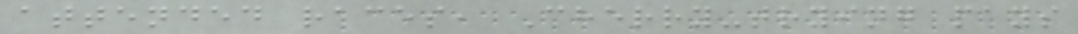attended races, Cherry-trying pays
